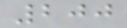200
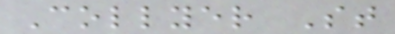Collyer St
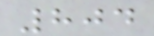804
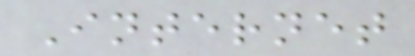Internet
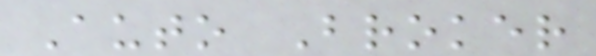Auto Broker
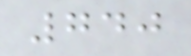740
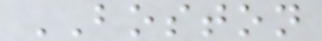BOSTON
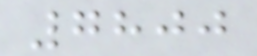7800
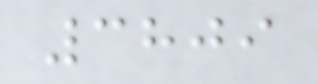3809
